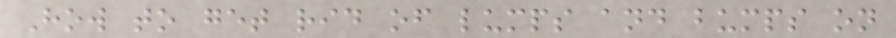How to get rid of lumps and bumps on
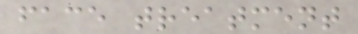face treatment
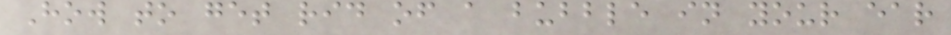How to get rid of a bubble in your ear
